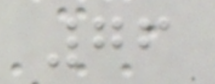76
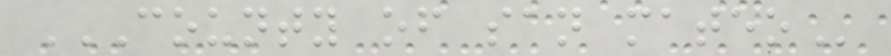COUNTY OF SAN MATEO
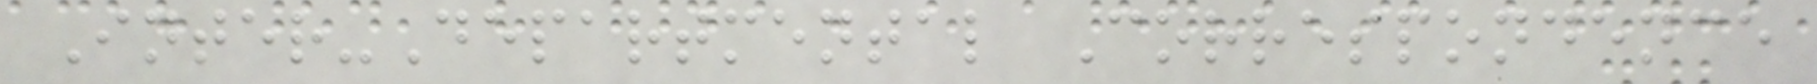Inter-Departmental Correspondence
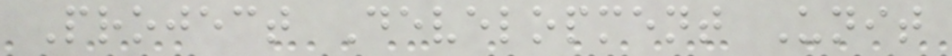Project Development Unit
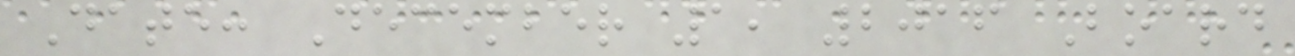Date: December 1, 2016 Board
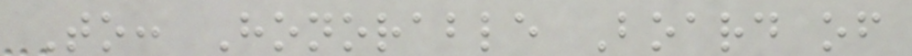To: Honorable Board of
